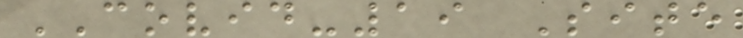COVID-19 Site
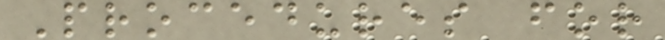Procedures for
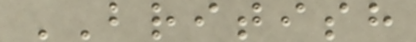BRITISH
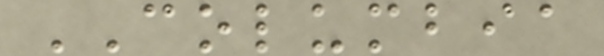COLUMBIA
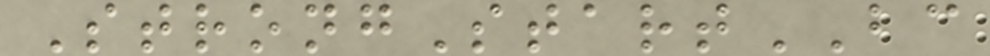StrongStartBC
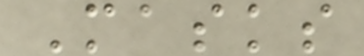Masks
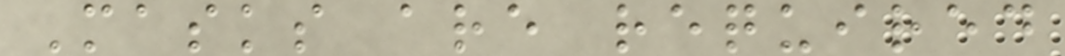Masks are required
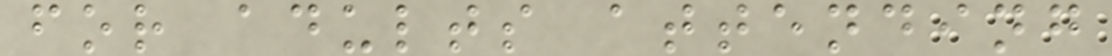for adults attending
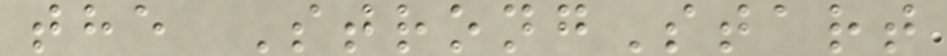the StrongStart
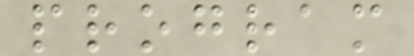program
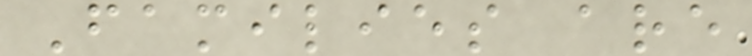Families are
